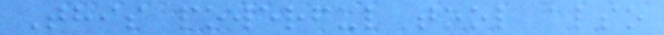This powerful tool also
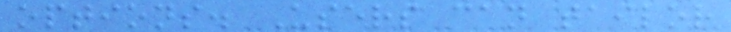options. Users can tailor
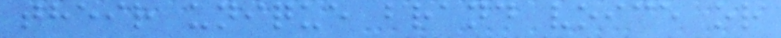their unique brand voice or
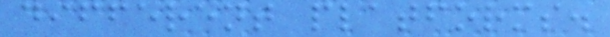different platforms.
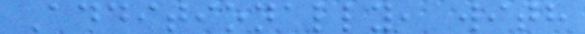Additionally, with
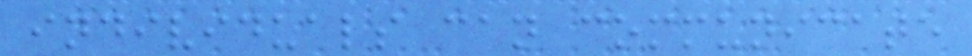individuals can communicate
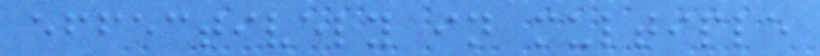effectively in multiple
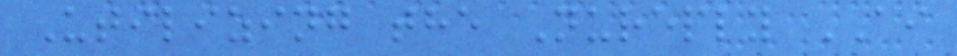Utilizing the Nureply AI
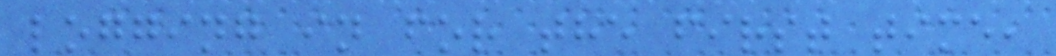logging in for the first time,
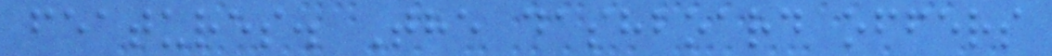features. The dashboard offers
